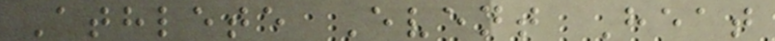Athlete Event Heat
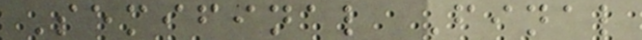Semifinal Final
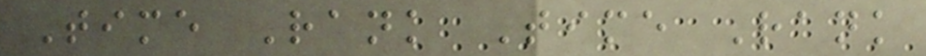Time Rank Time Rank
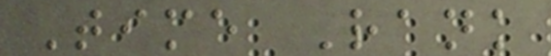Time Rank
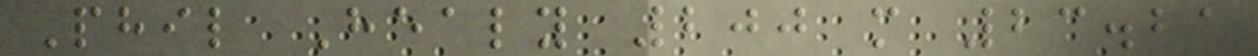Phil Healy 200 m 23.21
